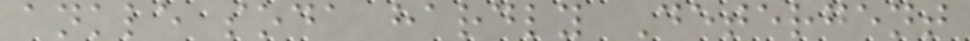ankle soda hardly Detergent
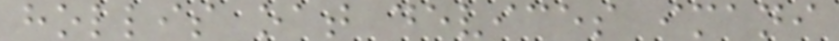hollis oat devices imani
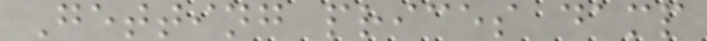Getting prices damp
